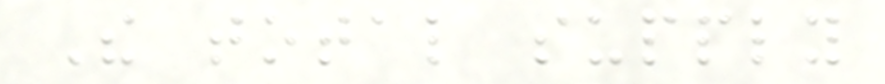The total supply
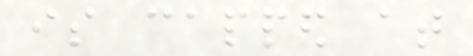is capped at
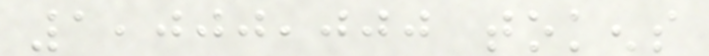1,000,000 tokens
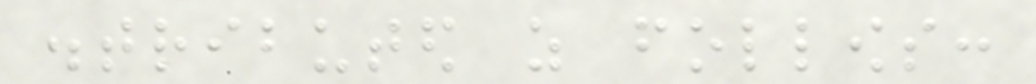distributed as follows:
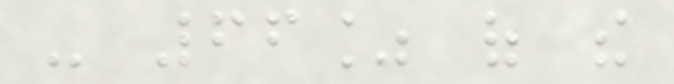- 66% of the
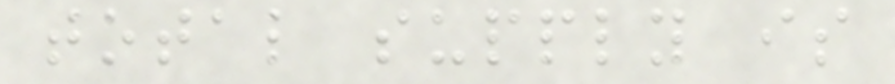total supply is
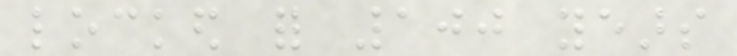locked for 100 years
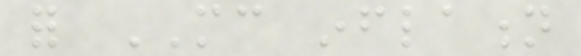for MC inflation
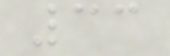33
